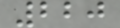220
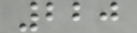220
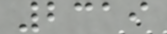2319
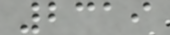2319
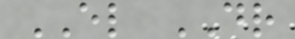EL DR
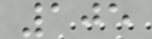105
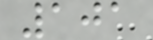101
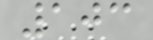103
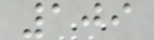109
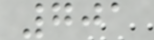701
